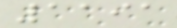1191
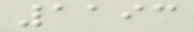1193
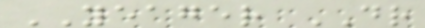YEAGER DR
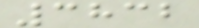3832
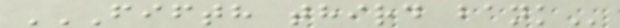FIFTH THIRD BANK
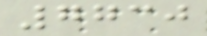7730
